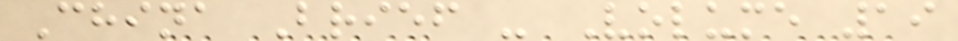China Brief - Volume 19
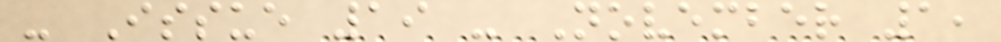- Issue 19 - November 1,
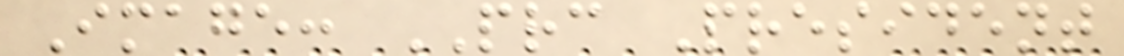Image: PRC President
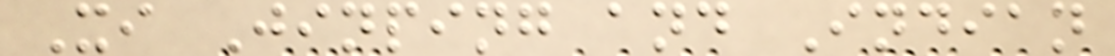Xi Jinping and Indian
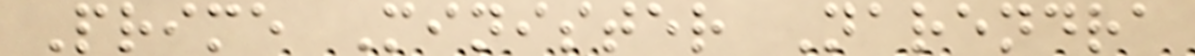Prime Minister Narendra
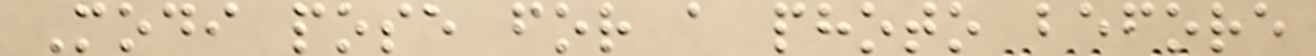Modi pose for a photo before
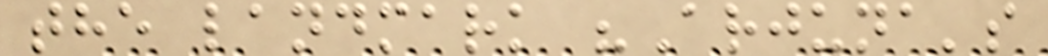the landmark "Arjuna's
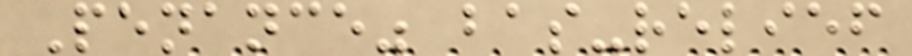Penance" bas-relief
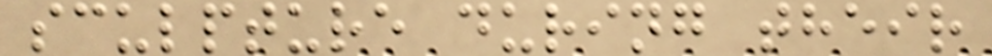sculpture during their
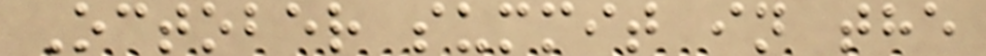October summit in the
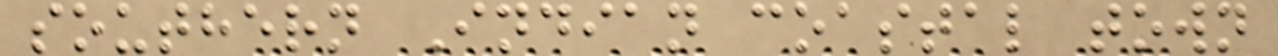southern Indian coastal town
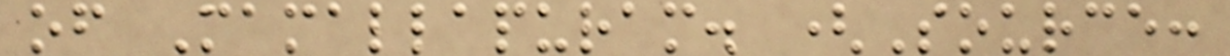of Mamallapuram. (Source:
